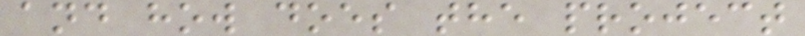and how does the project
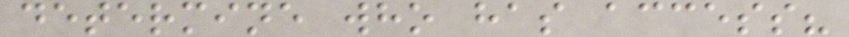determine who has access?
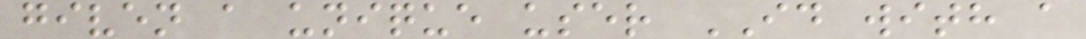given a unique user ID with a
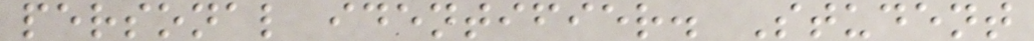personal identifier. Student
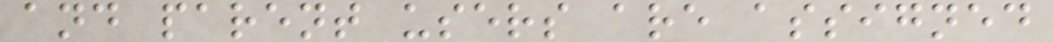and parent users are assigned
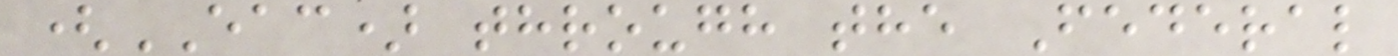(EAC) through the Federal
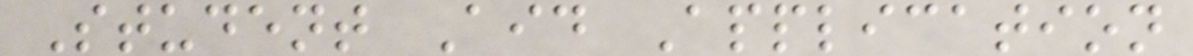Student Aid Application
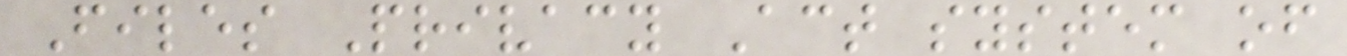Files Privacy Act system of
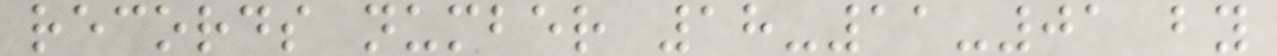records number 18-11-01 by
